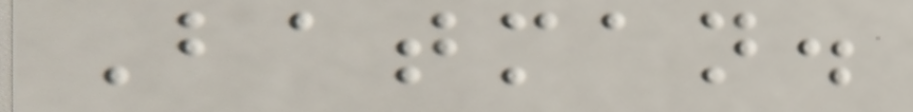Batman.
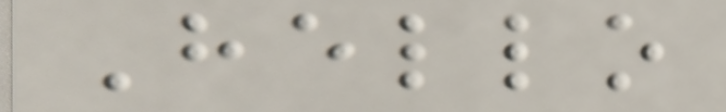Hello
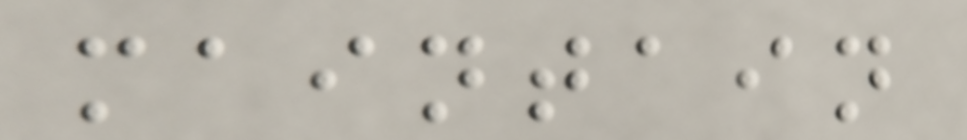maintain
